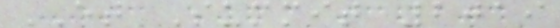ET Summit 2019
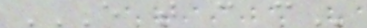E T C C
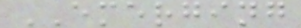EMERGING
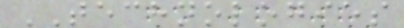TECHNOLOGIES
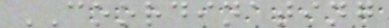COORDINATING
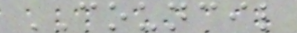COUNCIL
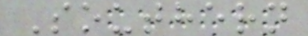Southern
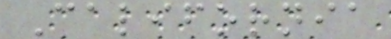California
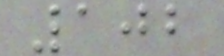102
